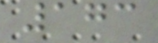173
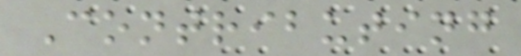Contributing
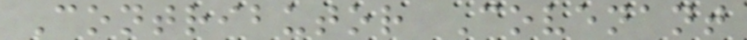Contributor Covenant
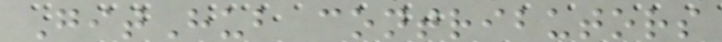GitHub contributors
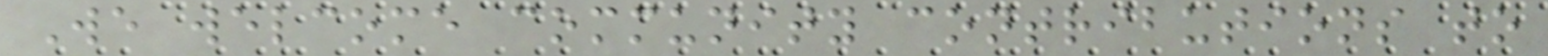We welcome community contributions to
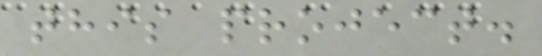this project.
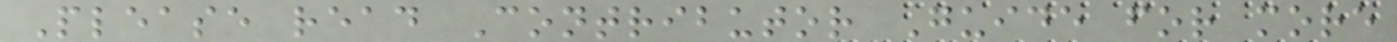Please read Contributor Guide for more
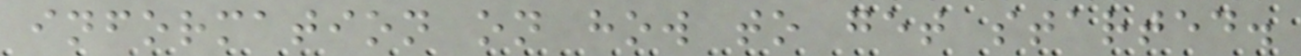information on how to get started.
